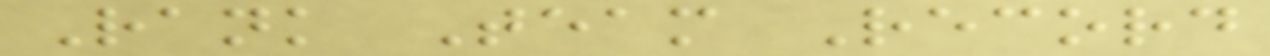Rank Team Record
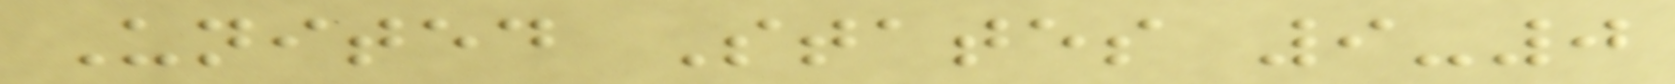United States 9-0
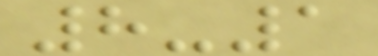8-1
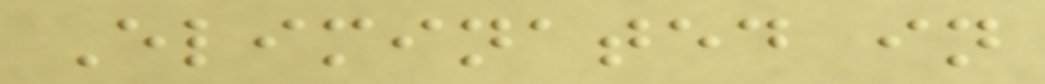Eliminated in
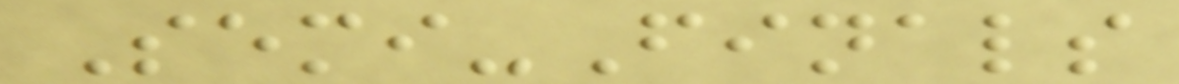Semi-Finals
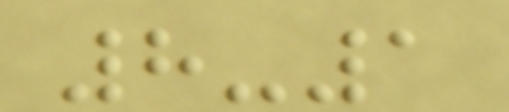8-1
